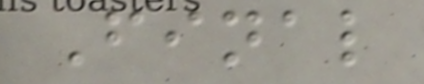Final
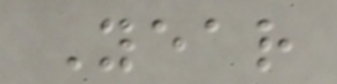Year
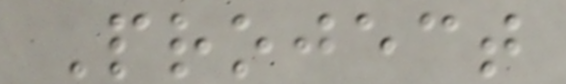Project
